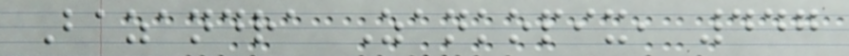Bazandra Zankopix, 447
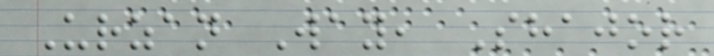Urzan Way, Shajor
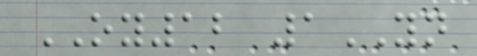OY12 1YN
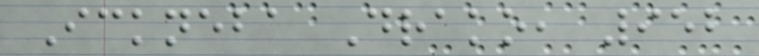Ickneba Drako, 952
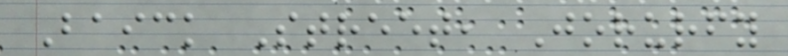Baick Street, Jorurfy
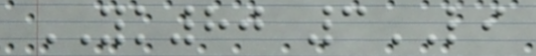YK80 3LI
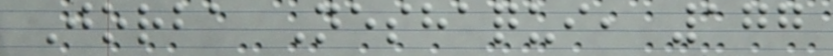Jorba Neshaqui, 177
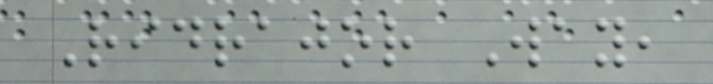Ridrajor Way,
